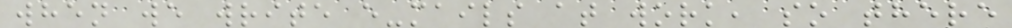when we write e-mails at work, so there
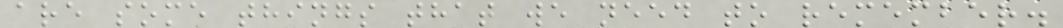are some things that we need to remember.
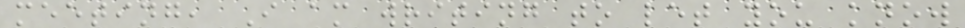meeting, I am writing to let you know
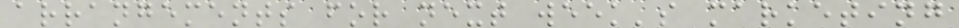arrangements for next week's marketing
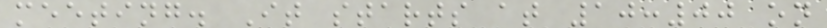meeting. It starts at 10:00 on
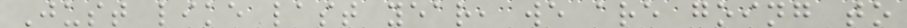Just like last year, we are going to
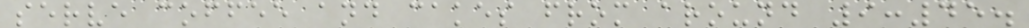serve coffee and cakes from around 9:45.
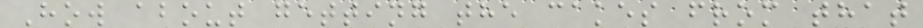How about getting the cakes from that
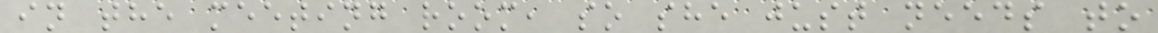in the meeting room, so she just needs to
